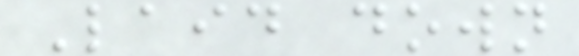Laid down
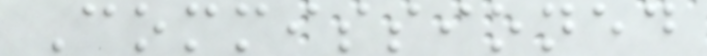Commissioned
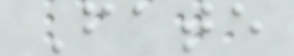Fate
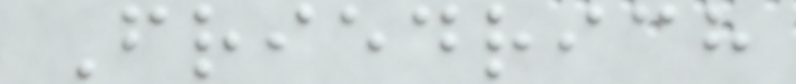Friedrich
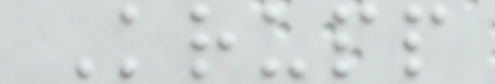Krupp
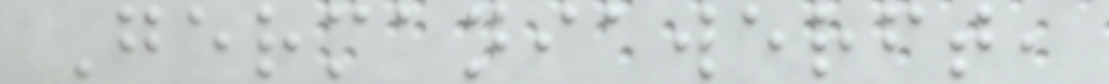Germaniawerft,
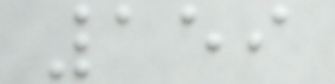159
